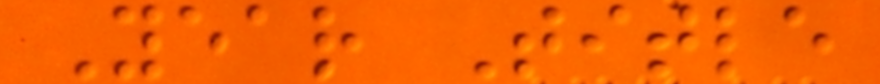Year Title
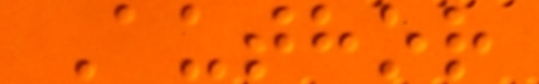Author
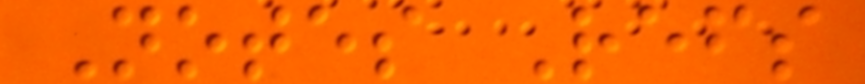Notes Refs
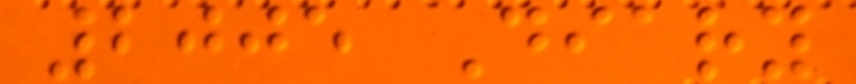2005 Diary
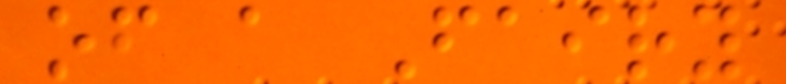of a Fairy
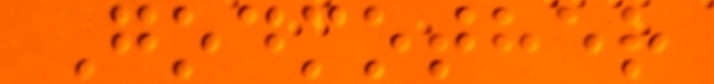Godmother
